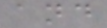and
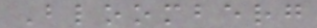Bloomberg
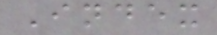Index
